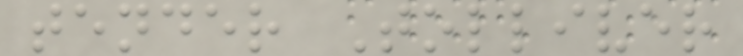tender Tolliver
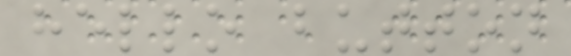hello button
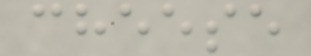cheese
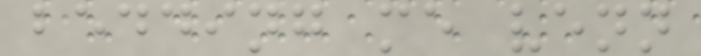bedding me venn
